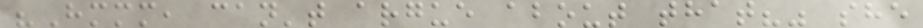"Hmmm, can't argue about that?" she
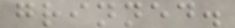grinned.
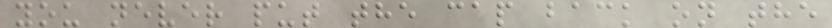you never put the cap back on the
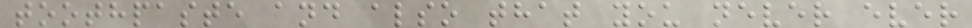toothpaste and also that you never ever
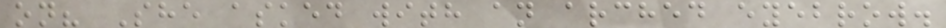on? She asked with an arched eyebrow.
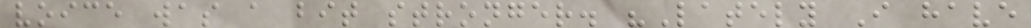voice was a bit stronger. "Lately I have
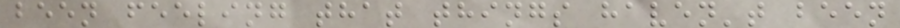been feeling that things haven't been
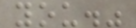you."
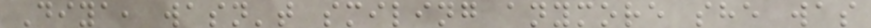Diya, wasn't smiling anymore she was
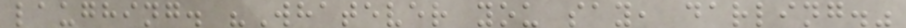laughing. "Whatever you say, darling."
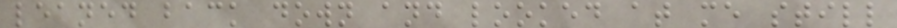leaned back down and looked at me still
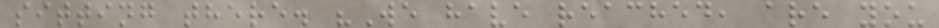sitting there. "We have reached, are you
